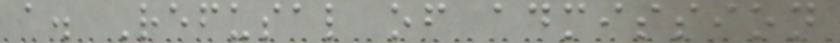a. Refusal of admission
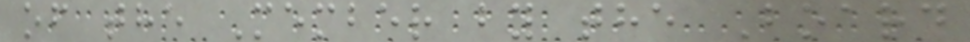of the Member by the Board
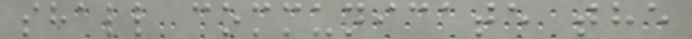shall communicate the
